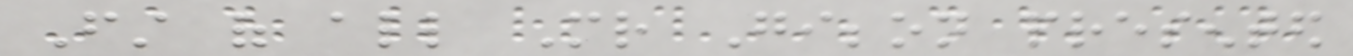First of all Mr Gibbon presented
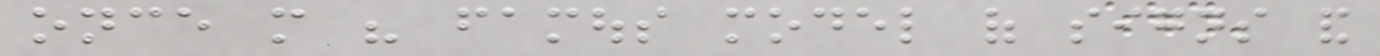once more his famous model of signs and
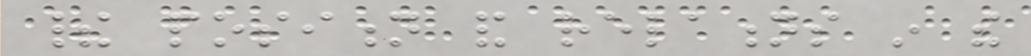their position and relations in the
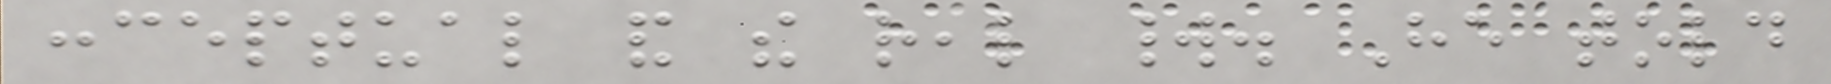conceptual and the real world. He told
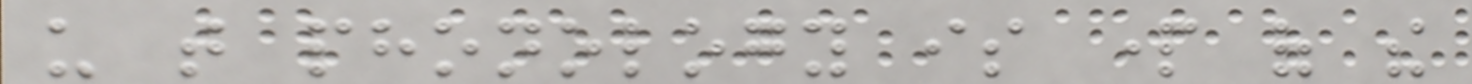us that phonology is part of the
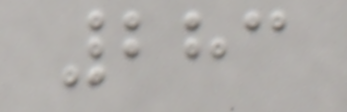283
